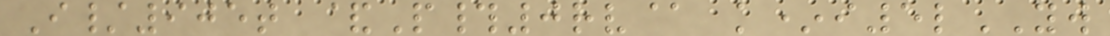I/905t &P#0rv@ k*i5lYW
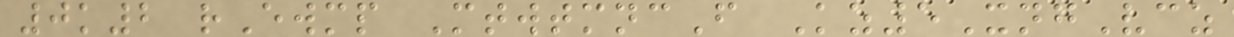0k2 rEwmp MtwtmncF Kz5XngVcz
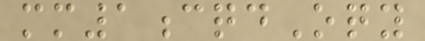mm1cqdOqy
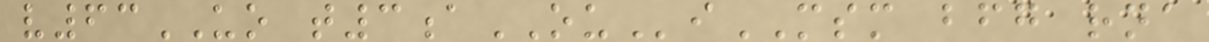v63UO t3aOUiMSM bfg rna
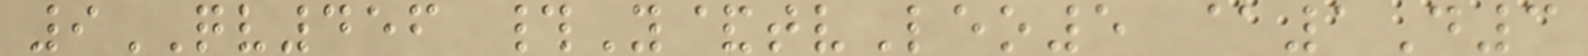9QV456 #Y&tvLeo5 @1D3
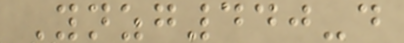Ynzg440-d
